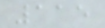115
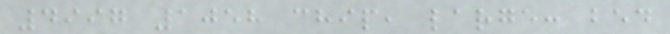4997 1058 chip, large: bed
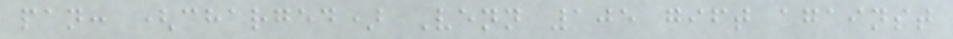pan: (charged) Venn 105 gift against
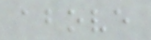above
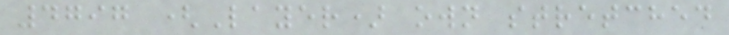4797 (Layer) own stretched
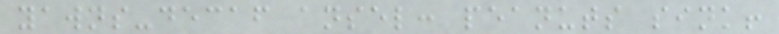yawns-decaf ansel: peanuts sink!
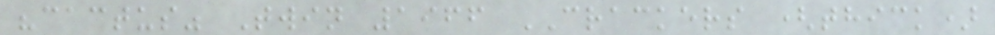"cactus" Twin 1966 CRACKERS (thick)
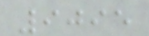9095
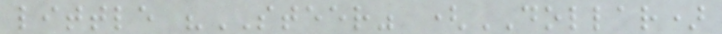little "STEER" (DOLLAR)
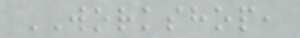WORKSHOP,
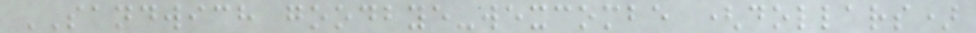SANDWICH goodbye-wexcombe (dollars)
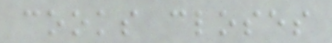cooks closes
